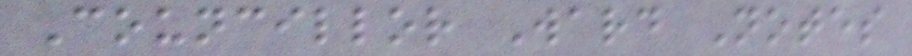Councillor Ward Notes
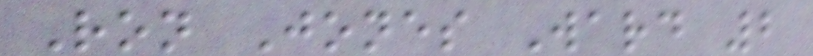Ron Jones Ward 2
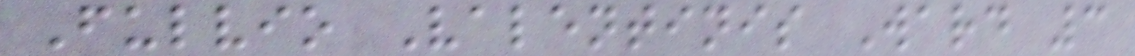Fulvio Valentinis Ward 3
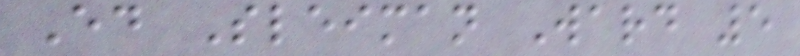Ed Sleiman Ward 5
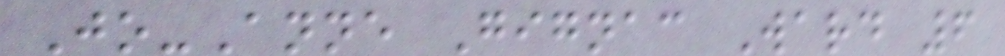Jo-Anne Gignac Ward 6
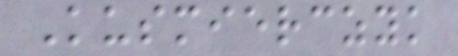Kusmierczyk
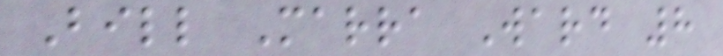Bill Marra Ward 8
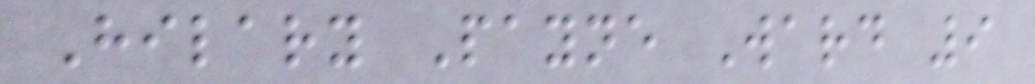Hilary Payne Ward 9
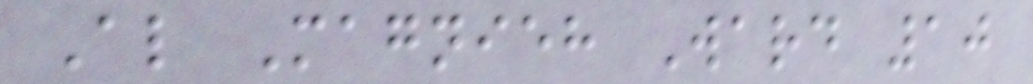Al Magnieh Ward 10
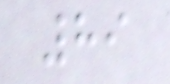89
